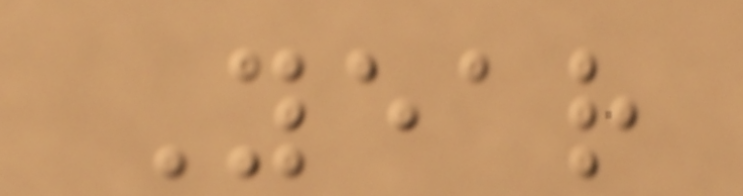Year
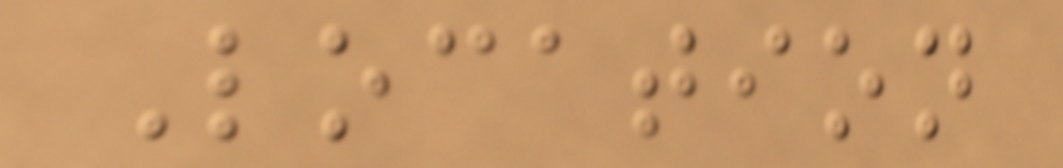Location
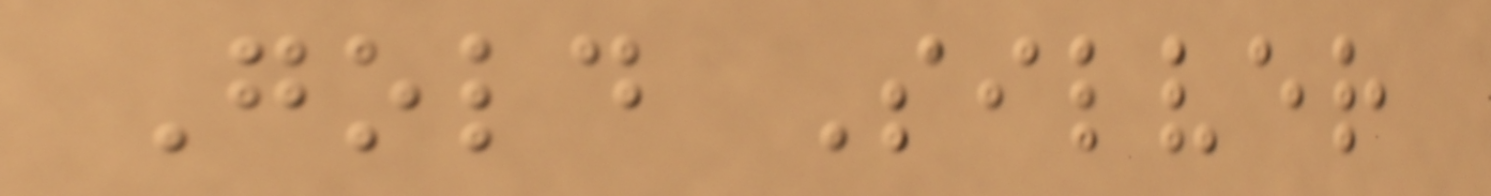Gold Silver
